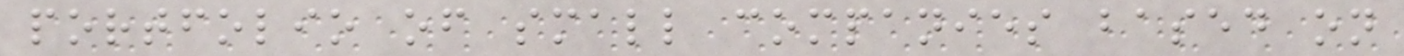portfolio of small companies based on
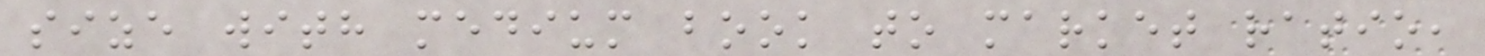size with medium book to market ratio,
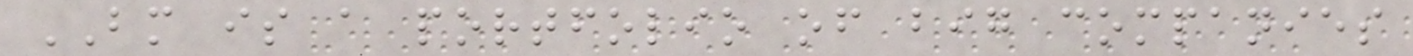BM is a portfolio of big companies
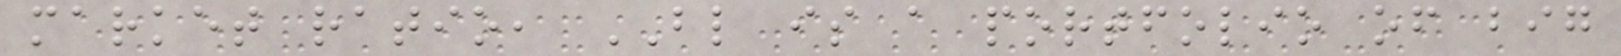market ratio, BL is a portfolio of big
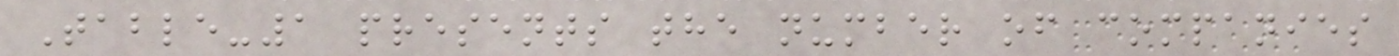Table-1 presents the number of companies
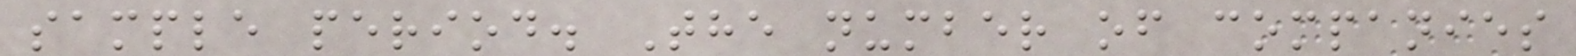sample period. The number of companies
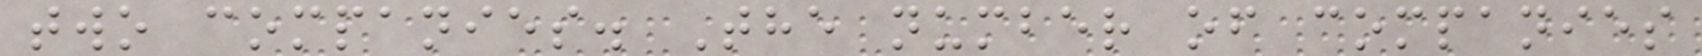two companies. The number of companies
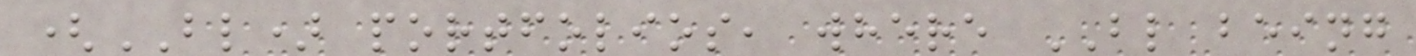(BL) portfolios, where BL being
